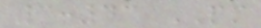3:43 PM
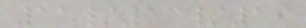11/13/19
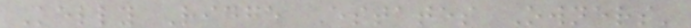Kelly Ridge Estates Owners'
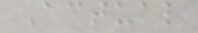Actual
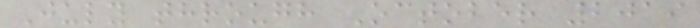July through October 2019
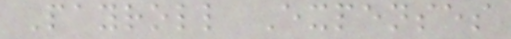Payroll Expenses
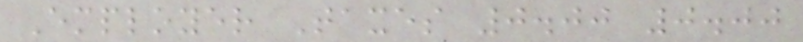Employer Taxes 0.00 0.00
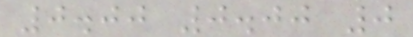0.00 0.00 0
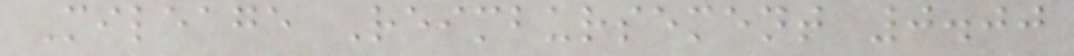Mileage Reimbursement 0.00
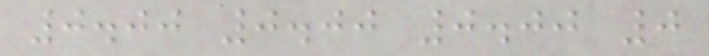0.00 0.00 0.00 0
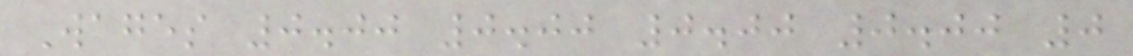Wages 0.00 0.00 0.00 0.00 0
